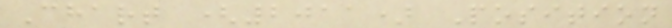Chart (2011) Position
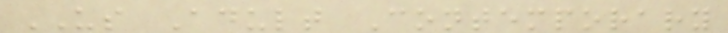US Adult Contemporary
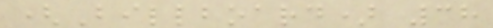(Billboard) 38
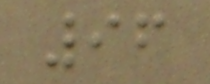96
